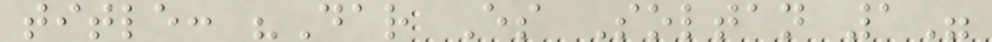title: "Dar Es Soltan 1"
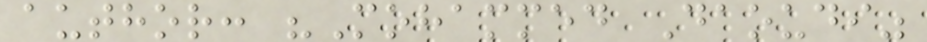author: "Mohammed Daoudi"
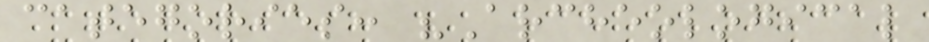categories: "Archeological
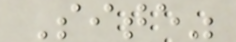Site"
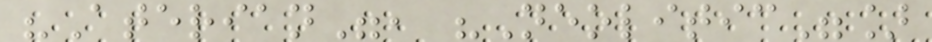"Aterian", "Neolitic"]
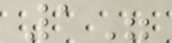1"
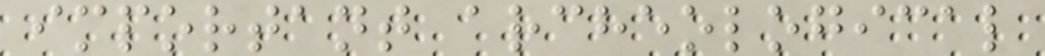important archeological
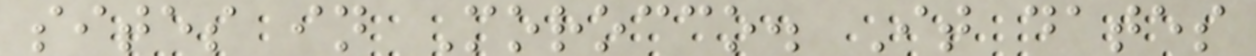sites in Morocco. It dates
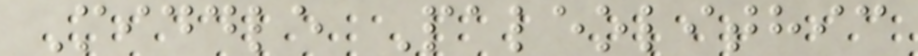Middle Paleolithic
